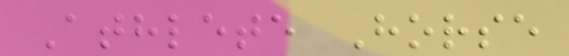Athlete Horse
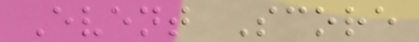Event Score
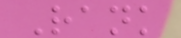Rank
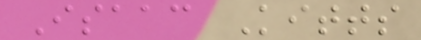Isaac Kitts
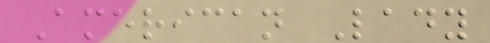American Lady
